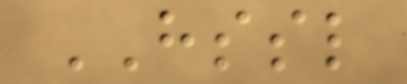HSSL
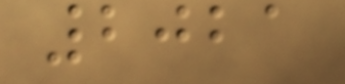2021
